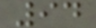94
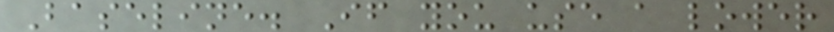Baseline. If you use a lower
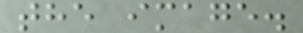the image.
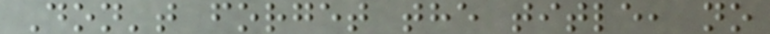Don't forget the title, no
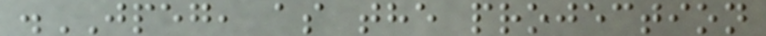.JPEG, as the projection
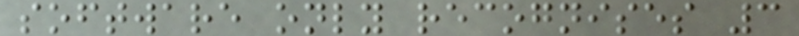software only recognises 3
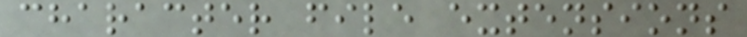character file extensions
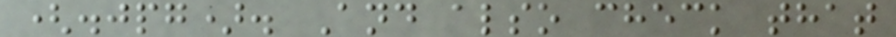(.jpg). And also check that
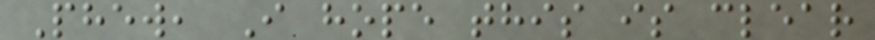Phew, I hope this is clear
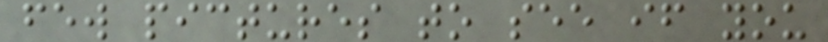few pictures to see if you
